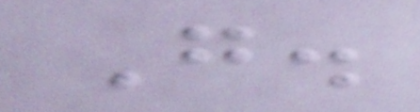G.
